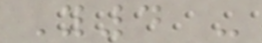Y4 -
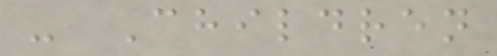- Children
